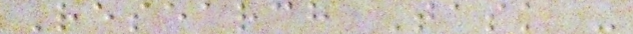Research Task -
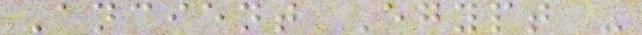Ancient Egypt -
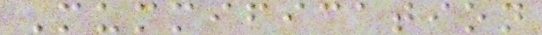Mummification
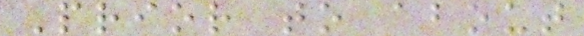Prior to about
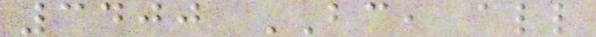3400 BC, all
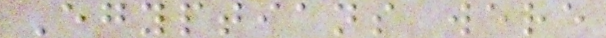Egyptians were
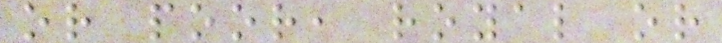or poor, royal or
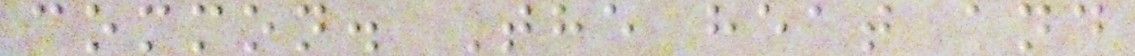common. The heat and
